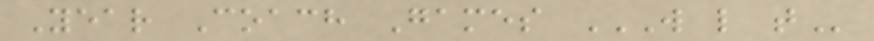Year Coach Games W L T
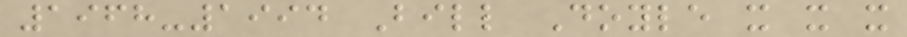1968-1994 Bill Doyle x x x
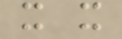x x
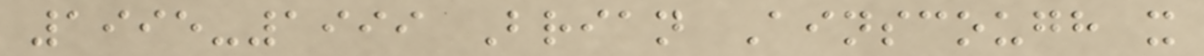1995-1999 Brian Ainscough x
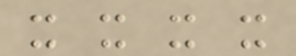x x x x
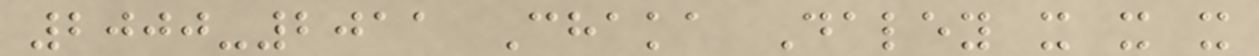2000-2011 Chaka Daley x x x
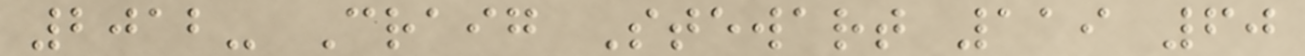2012- Craig Stewart 119 60
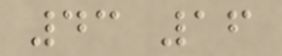43 16
